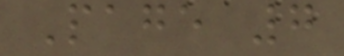Page 7
